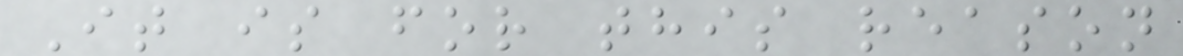It is for this reason
